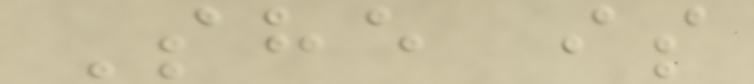She is
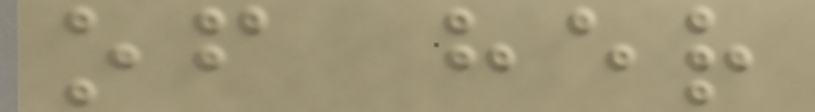of her
